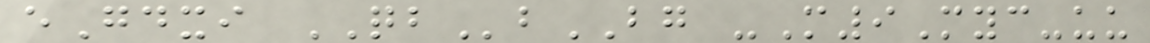eGdxi QBbBG -M9Myc-uu
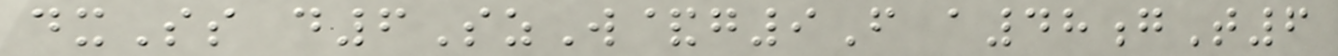dxSs d6SzW&g9F a48gT6
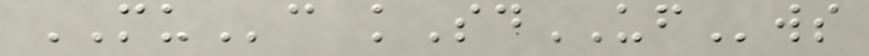MUc kSdUFws
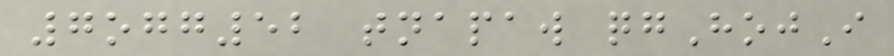7ogg52 tnapaw qgHojI
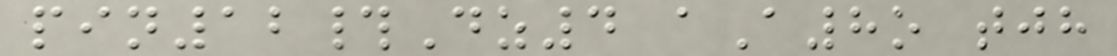pin12#Dz4 aA8o tjh
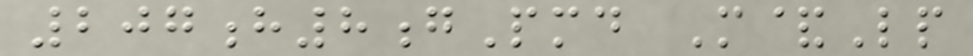207h8gPmd M&Lp
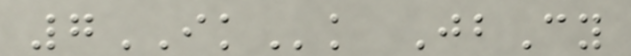7IKk JbCy
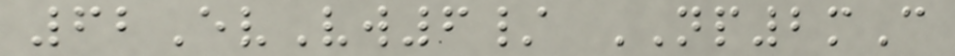62EvVw6/ NP2mC
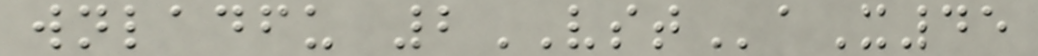wnladfu 2VSTaX45
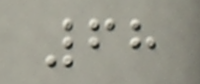68
